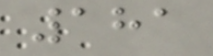181
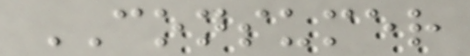CONSUMER
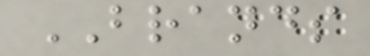BRANDS
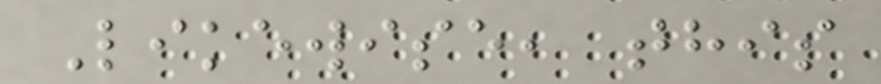Likewise, this
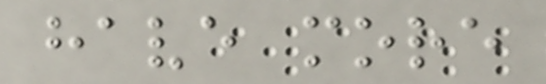have more
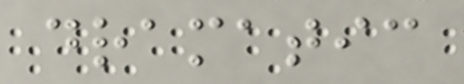dramatic
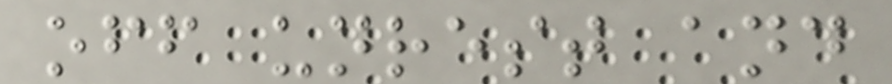off unrest and
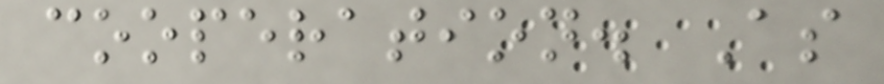cooperation. As
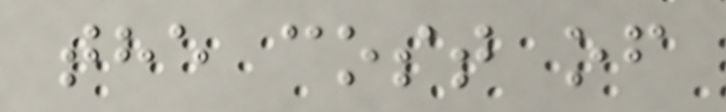the cost of
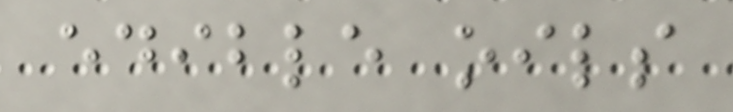edible oils
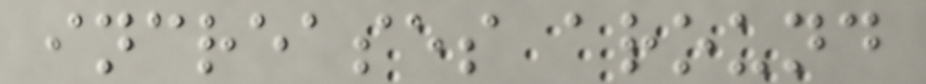increases around
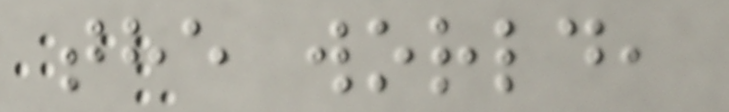the world,
